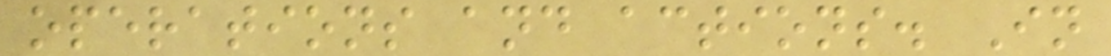operations and actions. In
